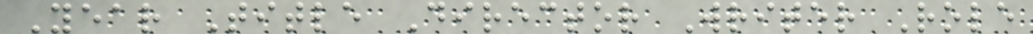Year Title Director Writer Role
